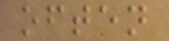often
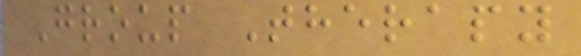Group Therapy
